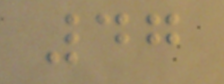47
